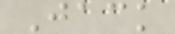Jack
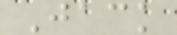Jack
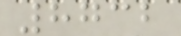8732
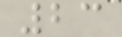23
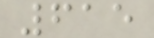615
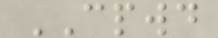CPWD
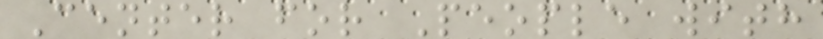Center for People with
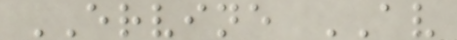ERVINE AV
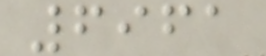6961
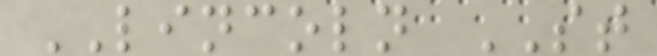LINCOLN ST
